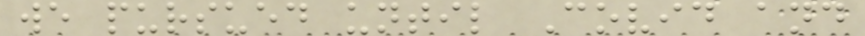we pursued until Covid and
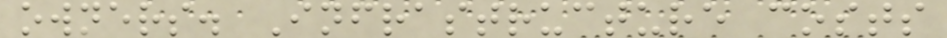owners. Infrastructure costs
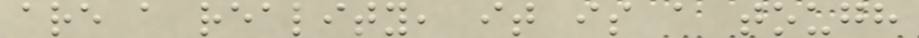are a reality, it is a tough
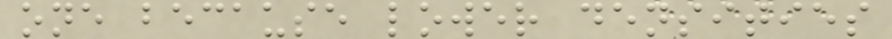one because lower densities
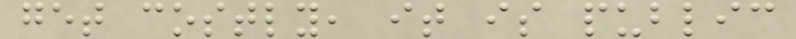get costly, it is public
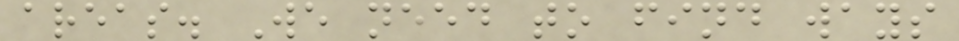areas. We need to find ways
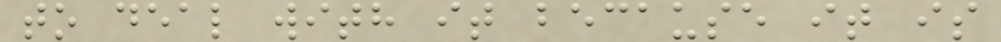to deal with it because it is
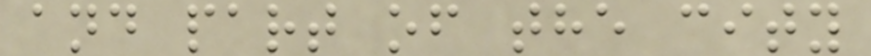and part of the city
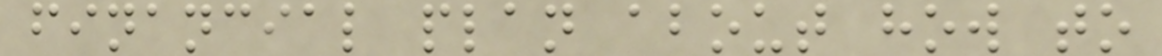financial plan about how to
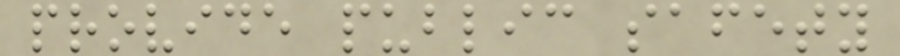provide public safety
